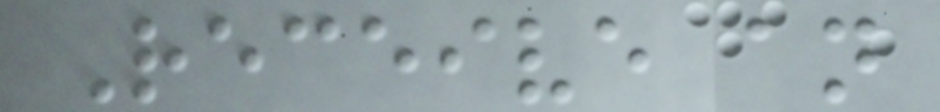Receive an
